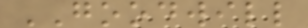GOODWILL
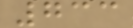733
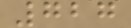727
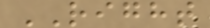RIGHT
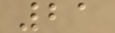21
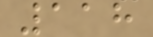118
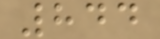844
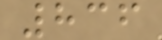836
